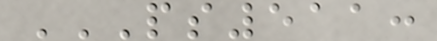PS511:
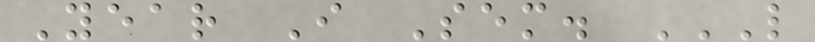Year I Sem. L
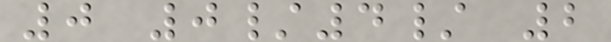0 0/4/ 2
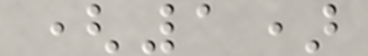(1)
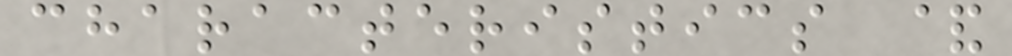characteristics &
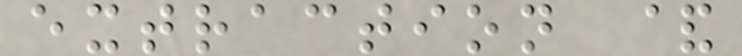extraction &
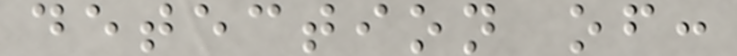detection of:
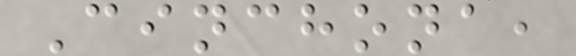Cinchona,
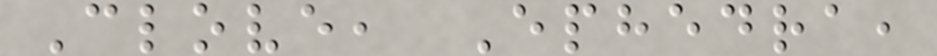Clove, Ephedra,
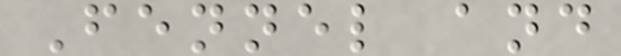Fennel and
